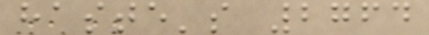haste's 2764
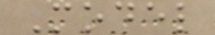Model
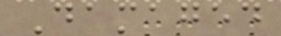Damaged
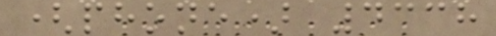(phone) 4338
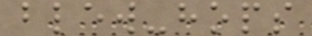blew-hops
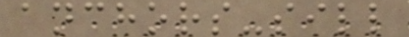anchors-sill
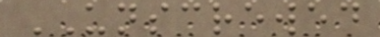UNSCREWED
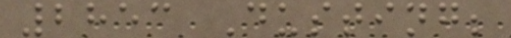2853 Dusting;
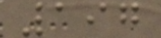197
